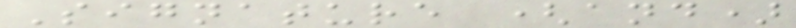Signature (and)
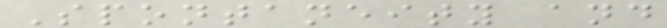Spontaneity and
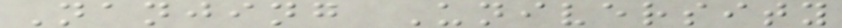Nanjing University
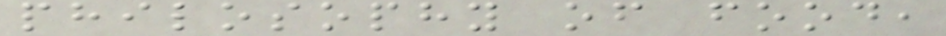philosophy of food,
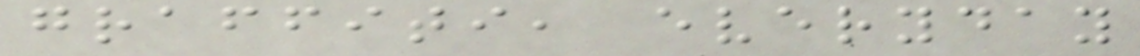graffiti, everyday
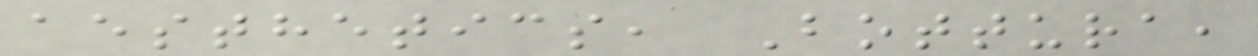aesthetics, Bottura,
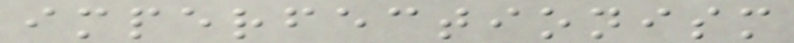imperfectionism
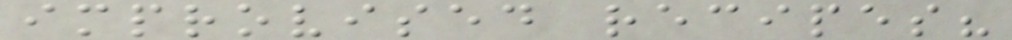improvised recipes?
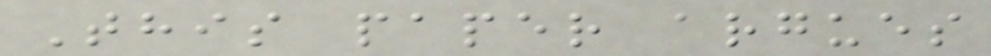This paper argues
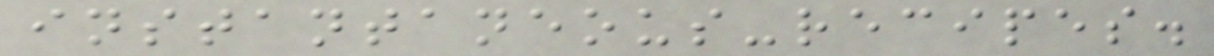instantaneous-recipes.
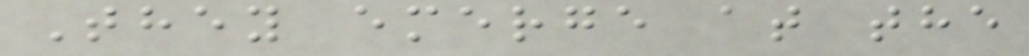They emerge at the
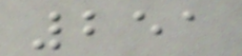251
